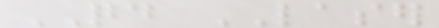QD LASER
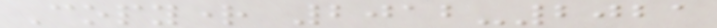Copyright 2012-2021
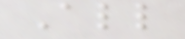All
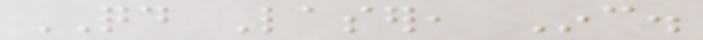QD Laser, Inc.
